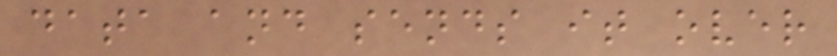data and sends it over
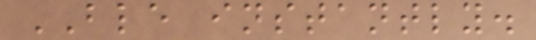BLE instantly.
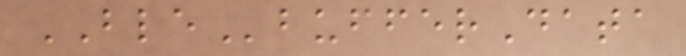BLEbufferData
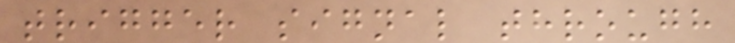trigger signal through
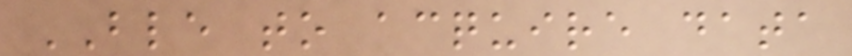BLE to acquire data
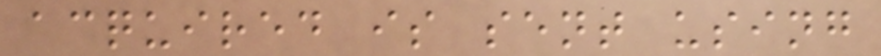acquired is sent using
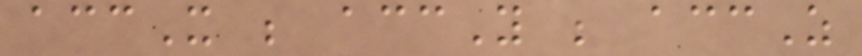accX ; accY ; accZ
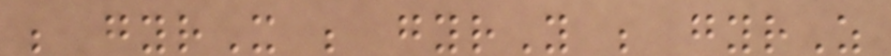; gyrX ; gyrY ; gyrZ
